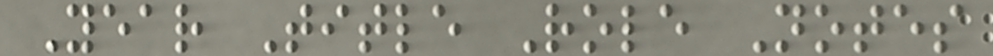Year Title Role Notes
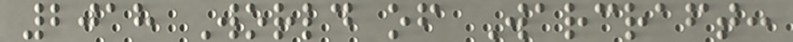2018 World of Warcraft:
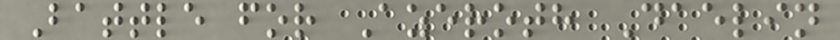Battle for Azeroth Daelin
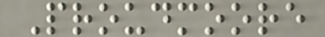Proudmoore
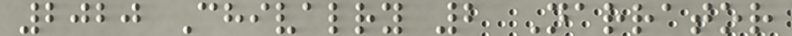2020 Chivalry 2 Narrator
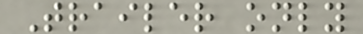Trailer only
